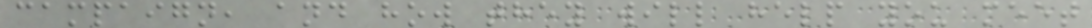campaign, and how they will help you meet
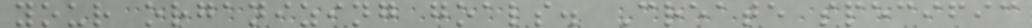your organizing goals. Create specific
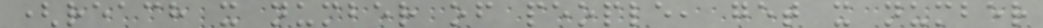(reach x number of people, get x number
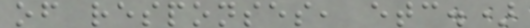of responses, etc.)
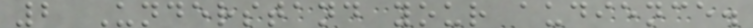2 Understand your audience.
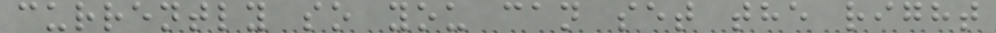currently so you can set the right
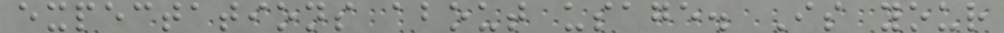expectations about usage. Is your
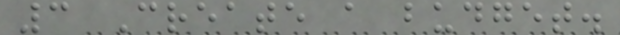3 Create a budget.
